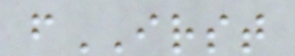fIRST
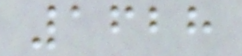1628
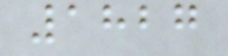1827
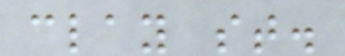clay st.
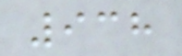938
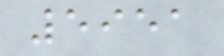5951
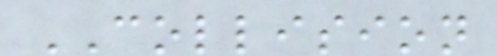COLLISION
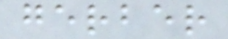gerber
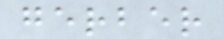gerber
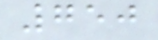750
